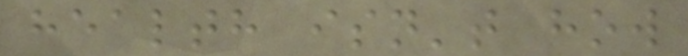health isn't how
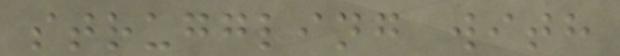struggling with
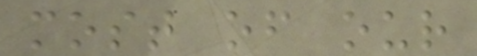most of our
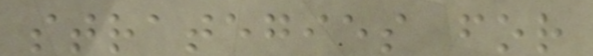strategies for
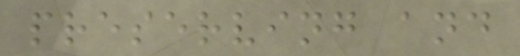preserving and
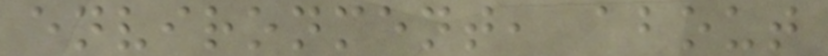environment, about
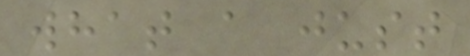what a just
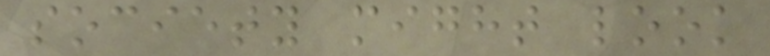society might look
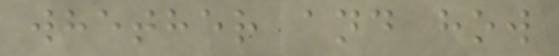whether and how
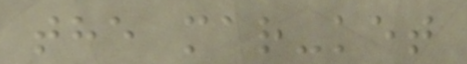the mar-ket
